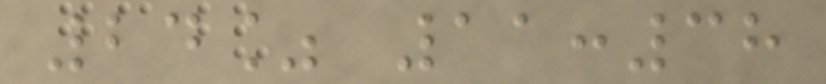24% 11:38
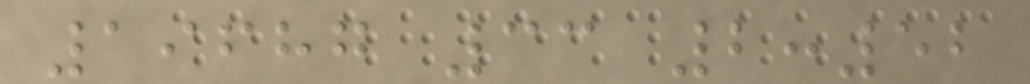19687 33 2:52
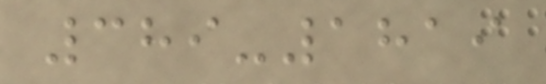389-1819
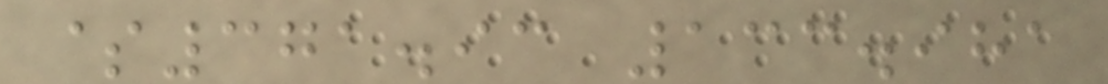$371.93 133.981
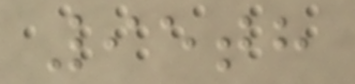95th
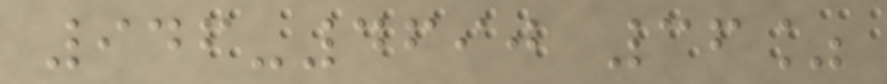946-4690 36%
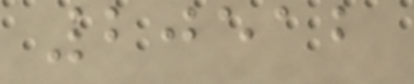20512
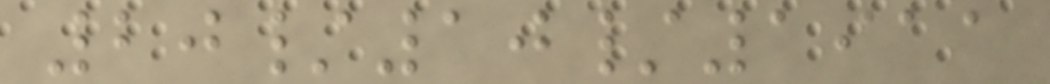20/10/1911
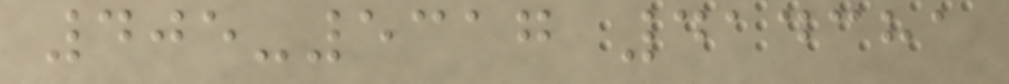405-5317 414381
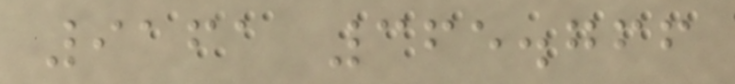9161 365.766
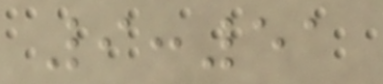9:51
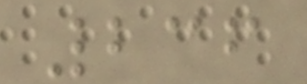236
